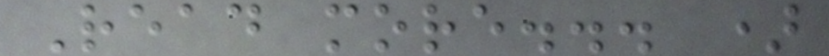Read more... )
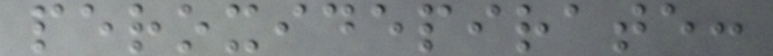peroxidepirate:
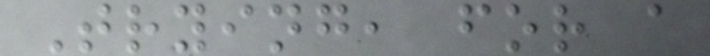Trying, for a
